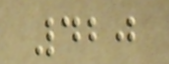420
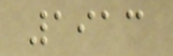1913
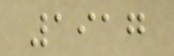1917
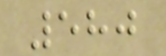580
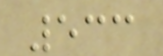533
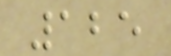125
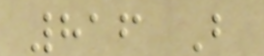816 B
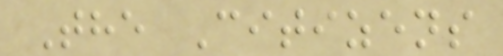The Citizens
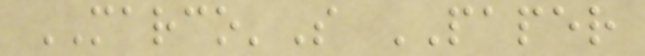MARCO'S PAPER
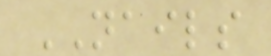NAILS
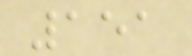151
